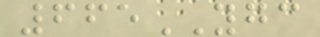665YGC
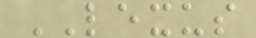LEXUS
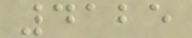4125
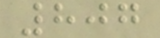807
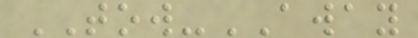TOW-AWAY
